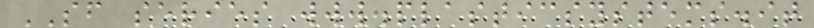SF series www.plasticsystems.it
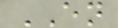EN
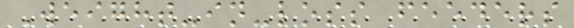Weight-in-loss feeders
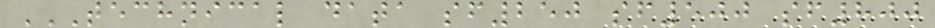TECHNICAL DATA SF250 SF500 SF800
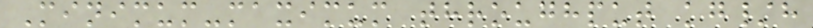Minimum-maximum throughput kg/h
